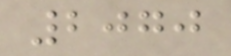2070
